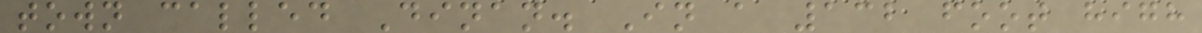town called Dinan. In a 132 foot high
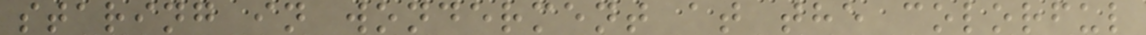staring in wonderment at the colorful
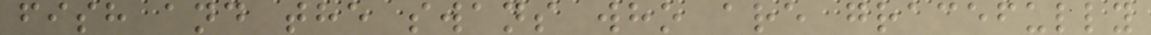fish and the swans who are gracefully
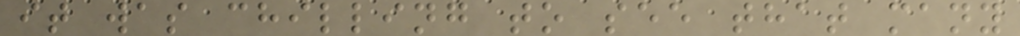it was chilling to see that many
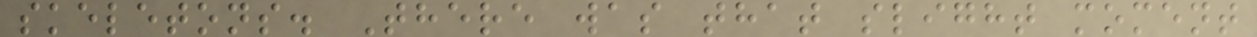skeletons. There was that slight moment
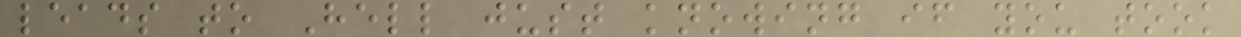leads to Hell just knowing if you took
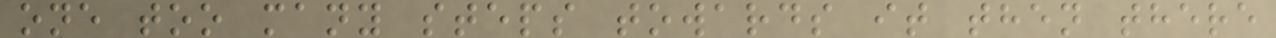one too many steps towards it then there
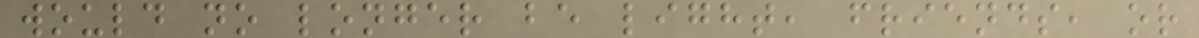would no longer be light, friends, or
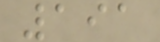191
